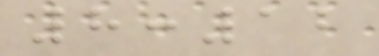8:12
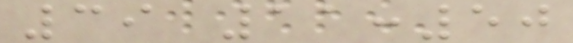39 11:50
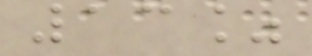13%
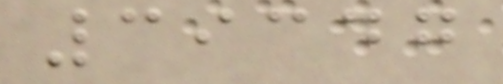39347
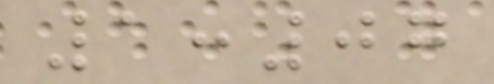1:07
